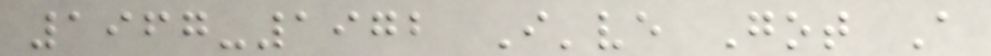1967-1972 I've Got A
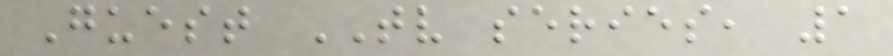Guest TV series, 1
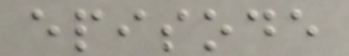episode
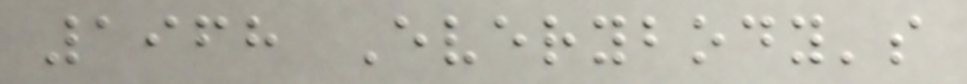1968 Everybody's
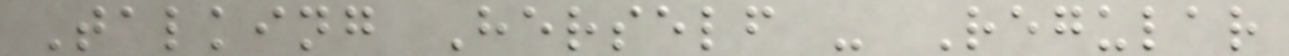Talking Herself - Regular
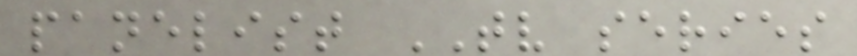panelist TV series
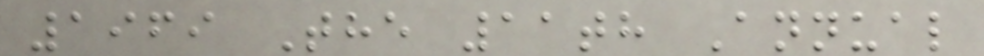1969 The 11th Annual
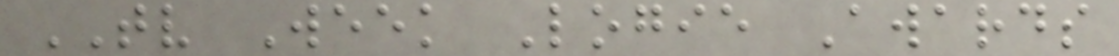TV Week Logie Awards
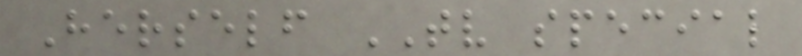Herself TV special
